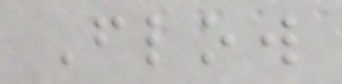Flow
